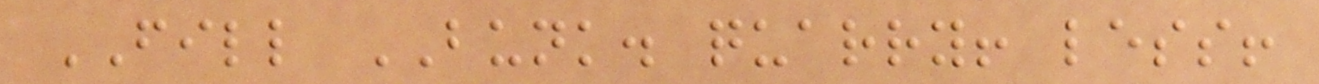FILL BUNK. quarry! less!
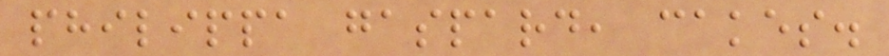philippa gaspard, cakes.
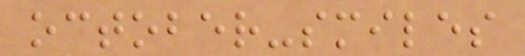october-smiles
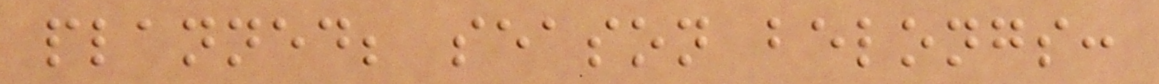planned; season belongs:
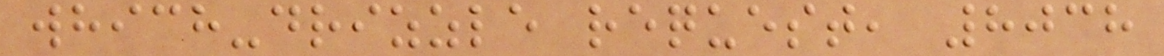which-drizzle request, 8038
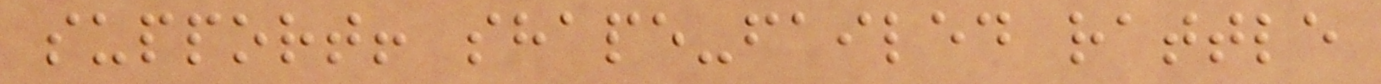support! shape-failed rattle
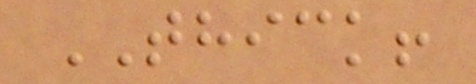THICK!
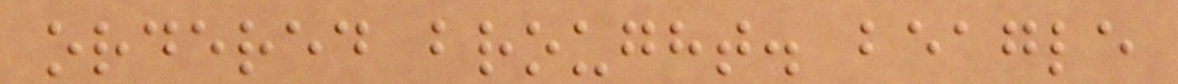ordered brought. beagle
